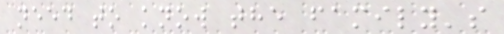need to know the family's
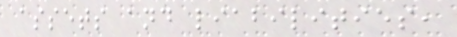assets and liabilities,
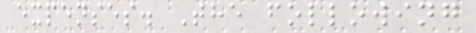expenses. The following
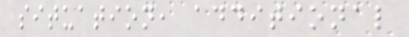situation, additional
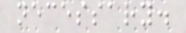necessary.
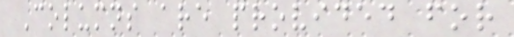Columns are provided for
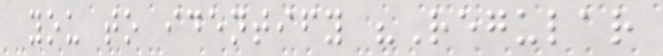you to identify "Regular
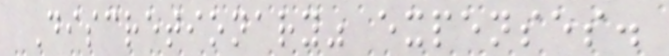Discretionary" expenses.
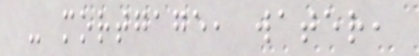- mortgage, water,
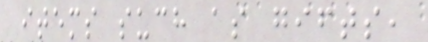items such as gifts,
